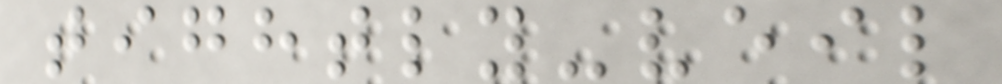tightly-veil
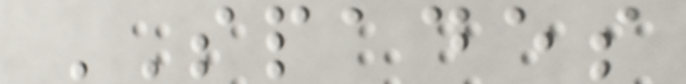SPADES
